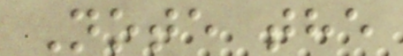Note the
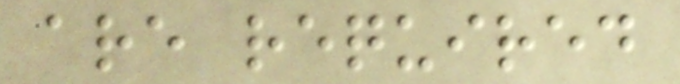are required
